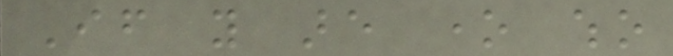If you are one who
